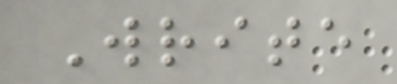Write
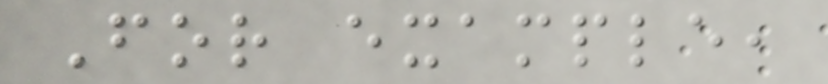For example,
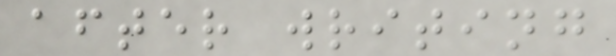after writing
